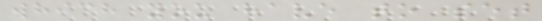which you have to set
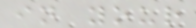in your
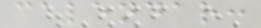calendar:
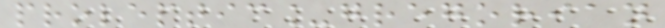proleptic_gregorian
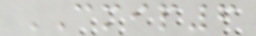CMIP6
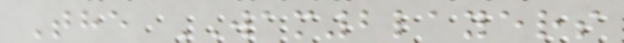The WAM2layers
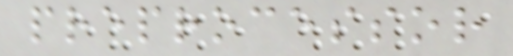preprocessor
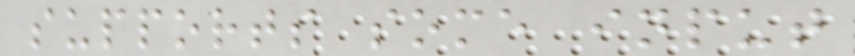supports some input
